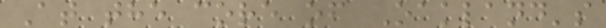At the core of Oakland's
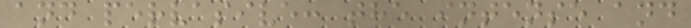and pervasive: the intense and
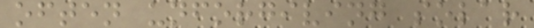often unforgiving solar
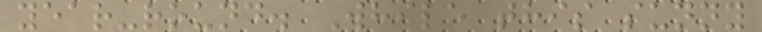year-round. While this sunny
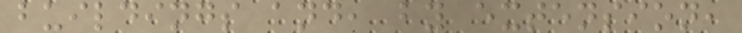buildings and, by extension,
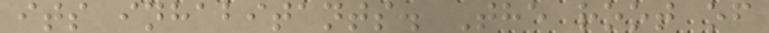its inhabitants. The root of
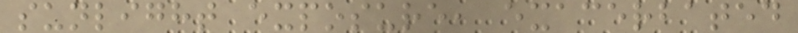sunlight exposure, exacerbated
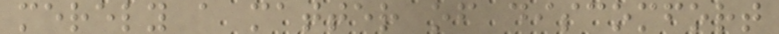merely a matter of discomfort
